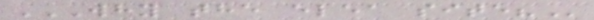WHY THE ELEA SITE?
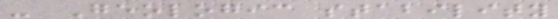- Geologic stability
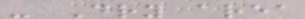- Dry area
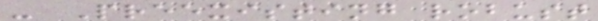- Preexisting robust
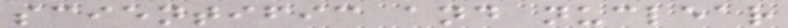scientific and nuclear
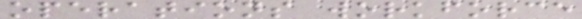operations workforce
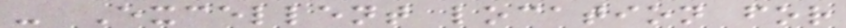- Excellent location for
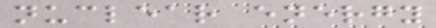nuclear energy
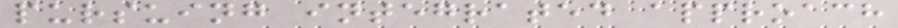pursuing integrated approach
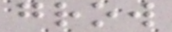grow
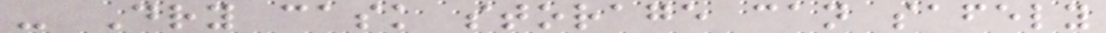- Dry cask storage can safely
